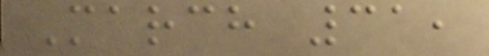March 31,
